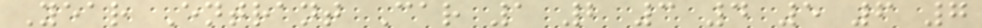Year Entrant Car 1 2 3 4 5 6 7
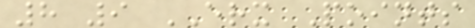8 9 ERX Points
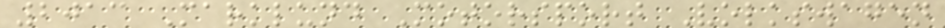2013 Marklund Motorsport Volkswagen
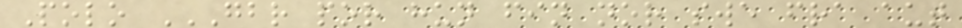Polo GBR POR HUN FIN NOR SWE FRA AUT
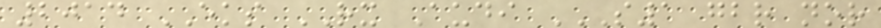2014 EKS RX Audi S1 GBR NOR
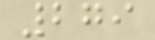279
